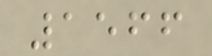1566
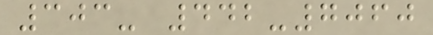303- 442-7060
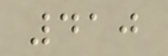410
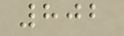802
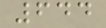644
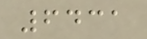6431
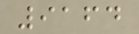9164
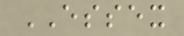ESSEX
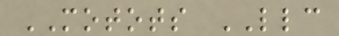MOTOTS LLC
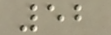52
